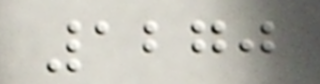1270
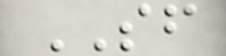SF
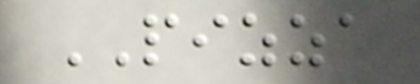PIZZA
